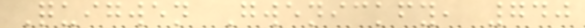Quigwen Gwenickfy, 740
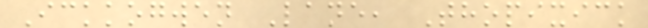Ickkogwen Lane, Thopixick
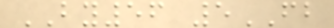BY56 5FB
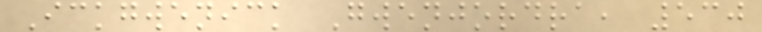Ickgwenick Gwenjordra, 530
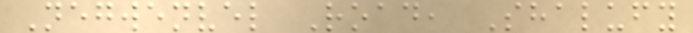Negwenvel Road, Shalufy
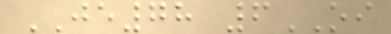JE78 6OI
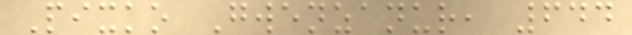Pixko Gwenzanur, 644
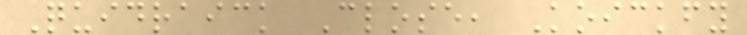Quidraick Close, Koickfy
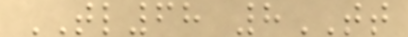TL68 8TT
